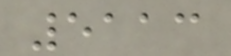5113
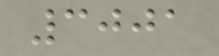3001
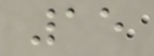15
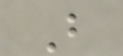B
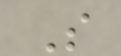S
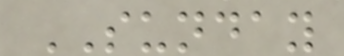SUNDAY
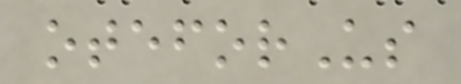oteforUs
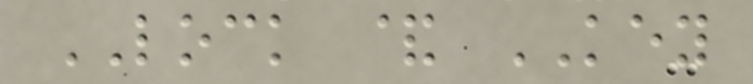LOCK & KEY
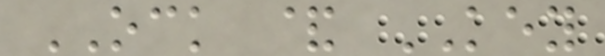OCK & KEY
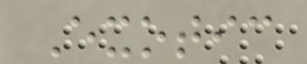Exotic
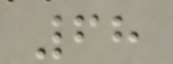68
